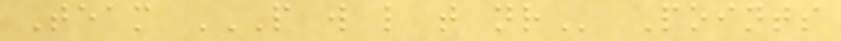Team P W L T NR Points
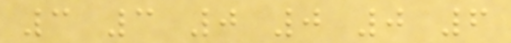3 3 0 0 0 6
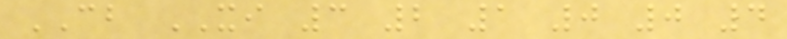CB XI 3 2 1 0 0 4
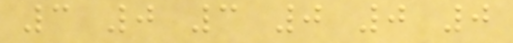3 0 3 0 0 0
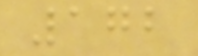172
